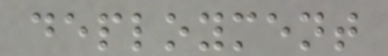deployment
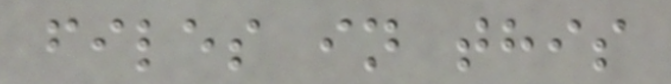files in this
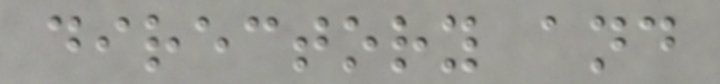directory and
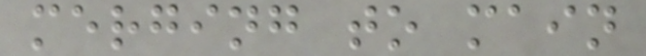merging to main
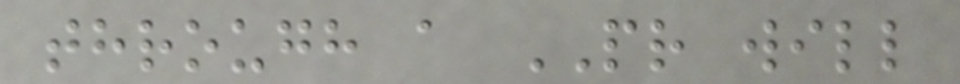through a PR will
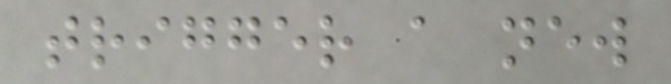trigger a new
